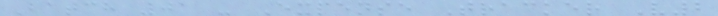Batch 01 - Expense Tracker V2
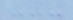---
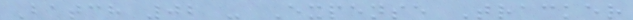Batch 02 - Expense Tracker
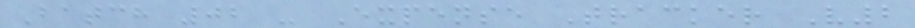Batch 02 - Expense Tracker V2
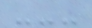---
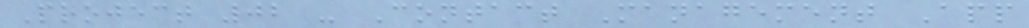Project 02 - Contact Management App
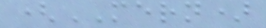(MERN)
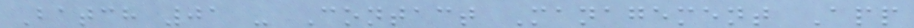Batch 01 - Contact Management App
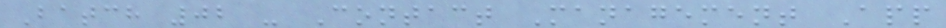Batch 02 - Contact Management App
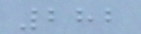282
